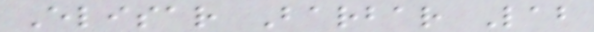Elisar Barbar Lab
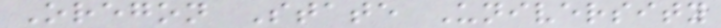Oregon State University
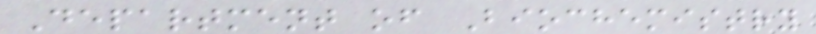Department of Biochemistry
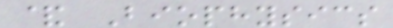& Biophysics
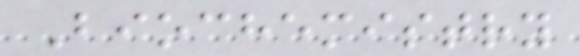Biochemistry
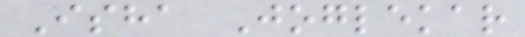Isha Joglekar
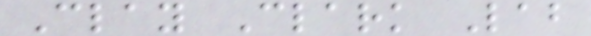Clay Clark Lab
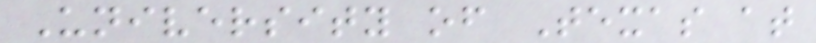University of Texas at
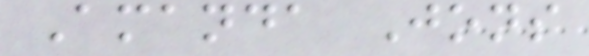Amanda Jons
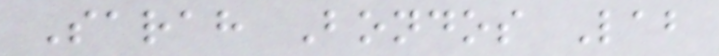Sarah Bondos Lab
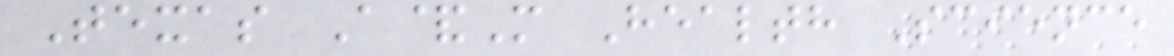Texas A&M Health Science
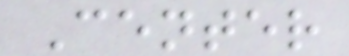Center
